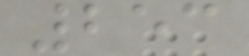253
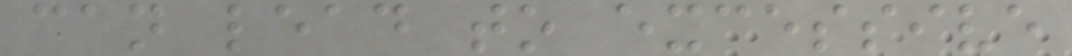can lead to excessive
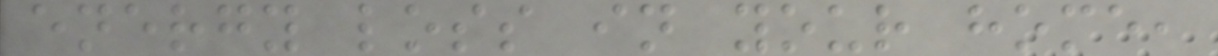energy loss in your home,
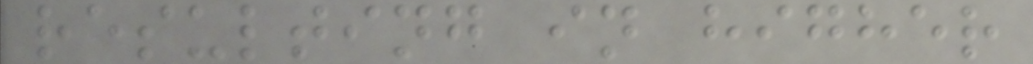resulting in higher
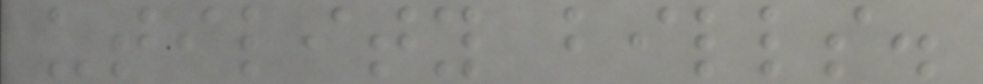utility bills.
